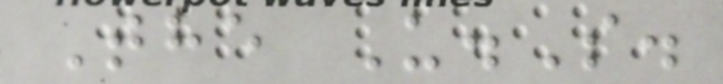The U.S.
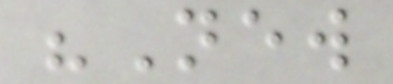"New
